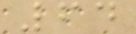64
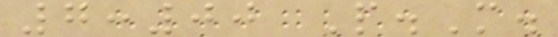7:00 P.M.
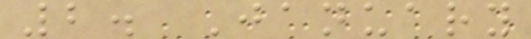2. January
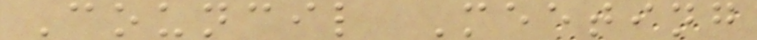Council Meeting
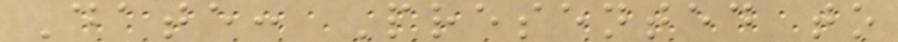Date: Presented to
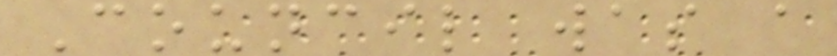Council was a
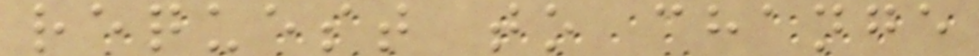request to change
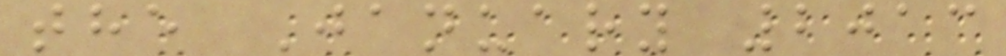the January 2013
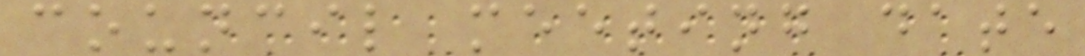council meeting date
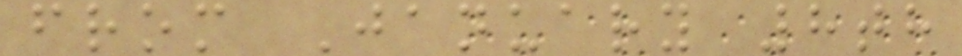from January 8th
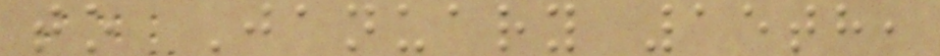to January 15th,
